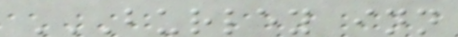BURLEY INN
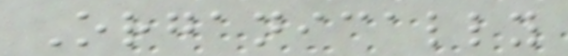Organically
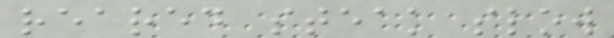reared steak slow
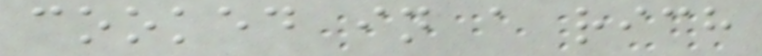cooked in a rich
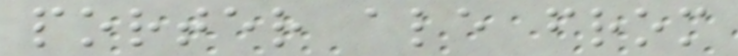porter ale from
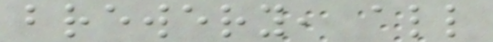brewery, all
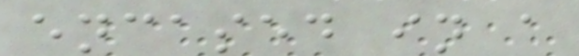encased in a
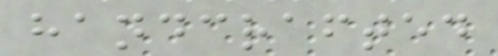handcrafted
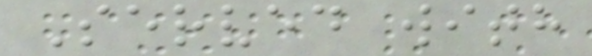Served with
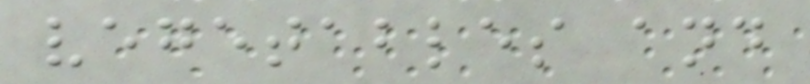vegetables and
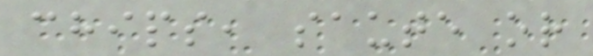chips, saute or
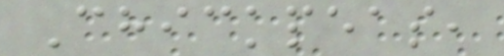Chickpeas,
